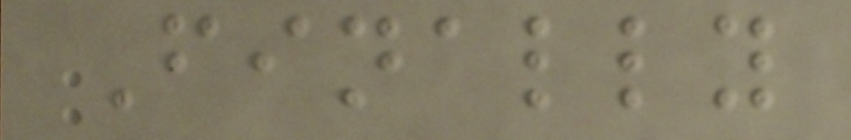Finally
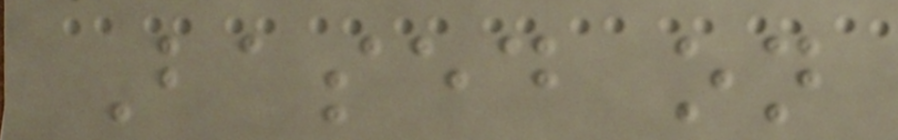Based on
